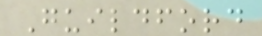Guildford
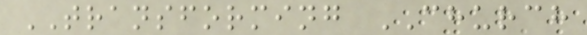TRANSFORMING CHURCH
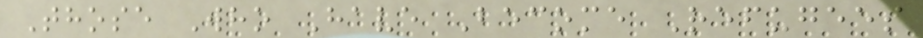Those Who Have Become Refugees
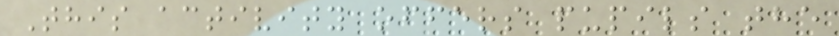This activity offers pupils the
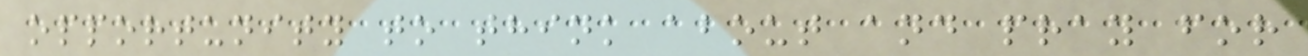opportunity to think about and pray for
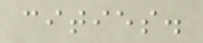cities.
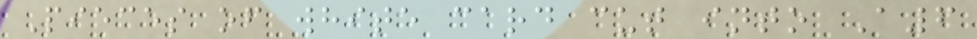Pieces of white card cut into A6
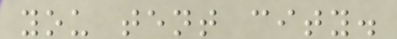you tent city.
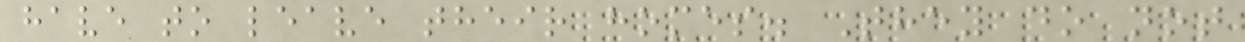have to leave their homes. They do not
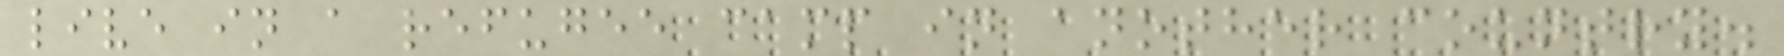live in a refugee camp in another country.
